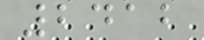2412
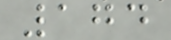174
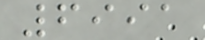6991
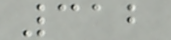312
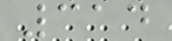314
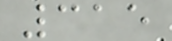315
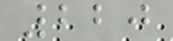220
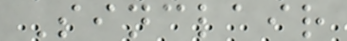Sinclair
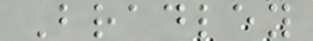Bradley
